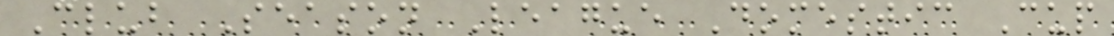Club Season League Domestic Cup
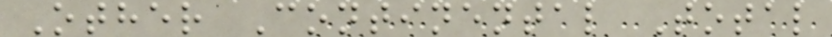Other Continental Total
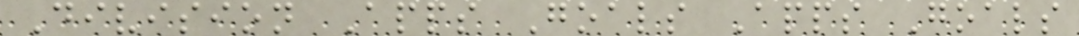Division Apps Goals Apps Goals
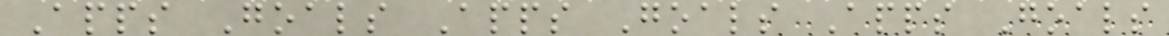Apps Goals Apps Goals Apps Goals
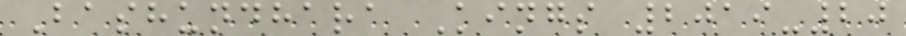Bashundhara Kings 2019-20
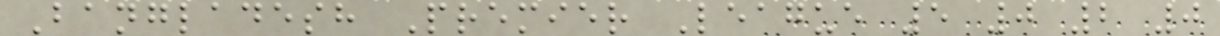Bangladesh Premier League 5 0 2 0
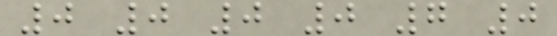0 0 0 0 7 0
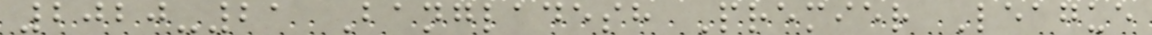2020-21 Bangladesh Premier League
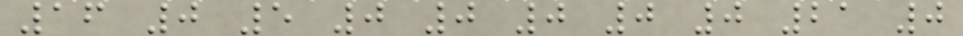16 0 5 0 0 0 0 0 21 0
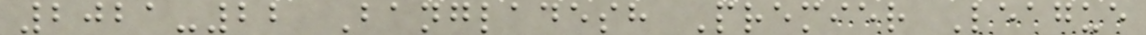2021-22 Bangladesh Premier League
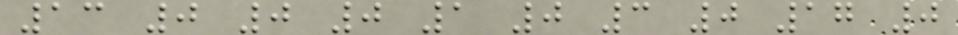13 0 0 0 1 0 3 0 17 0
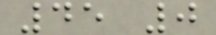45 0
